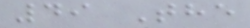49 The
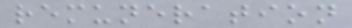remuneration
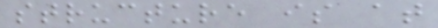structure is at
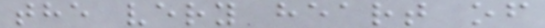the very heart of
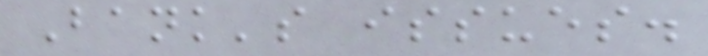Bank's issues.
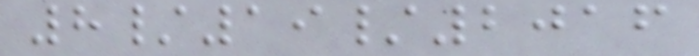8/19/2016
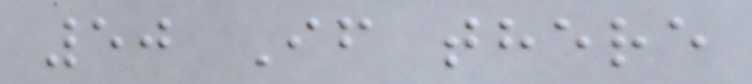50 If there
